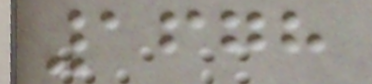1678
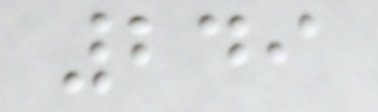249
